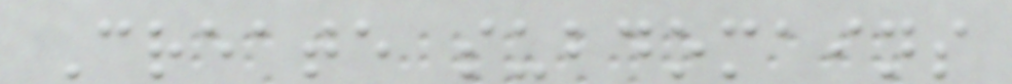Create subdomains
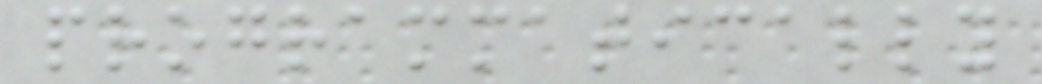programmatically
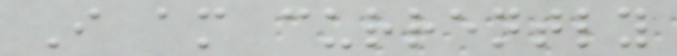I am currently
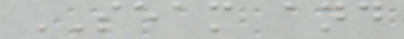SEAM and
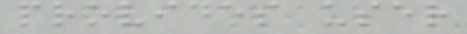provides user
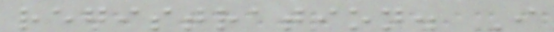registration. I
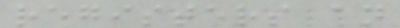registers an
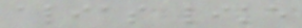alias like
